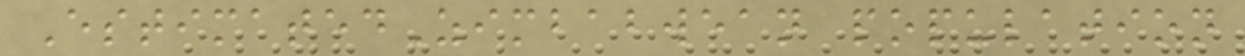EstimatedZimbabwean population
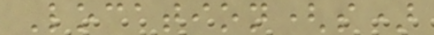Location(s)
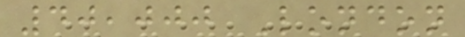40,000 London
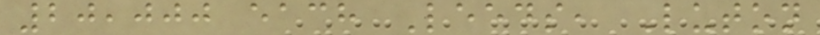20,000 each Leeds, Luton
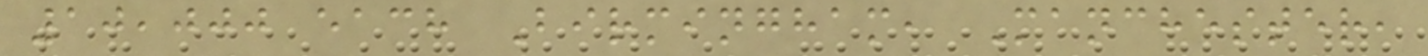10,000 each Birmingham, Manchester,
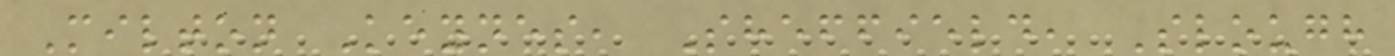Milton Keynes, Sheffield, Slough
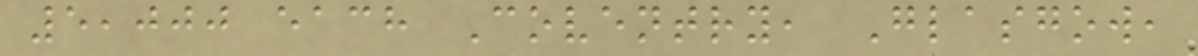5,000 each Coventry, Glasgow,
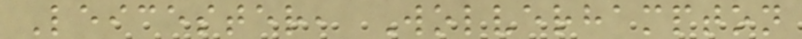Leicester, Wolverhampton
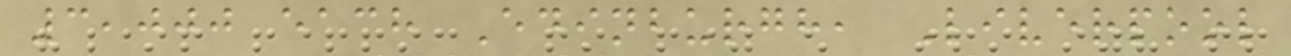3,000 each Edinburgh, Liverpool
